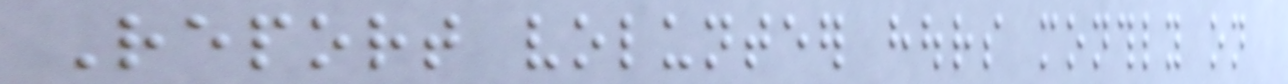Report volunteer hours monthly on
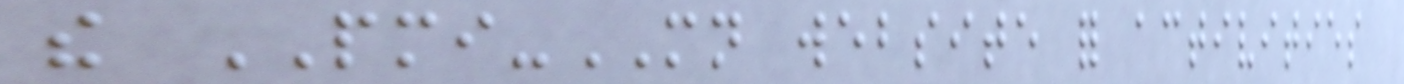the PMI-MN website for activities
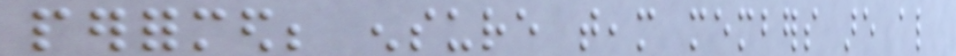performed; ensure team members are also
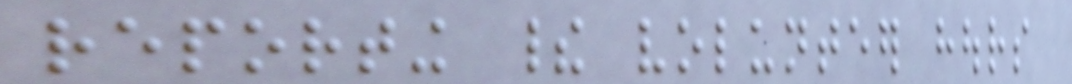reporting their volunteer hours
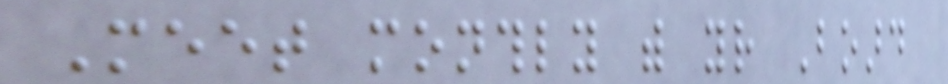Meet monthly with your Board
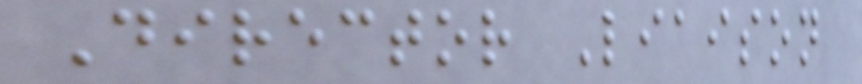Director Liaison
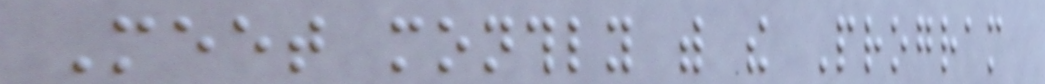Meet monthly with the Program
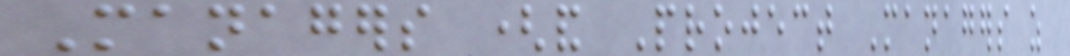Managers (and Project Managers as
